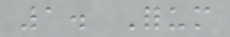1. Forum
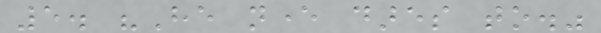5. "He never dares to."
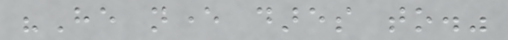"He never dares to."
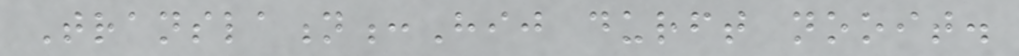Translation:Hij durft nooit.
